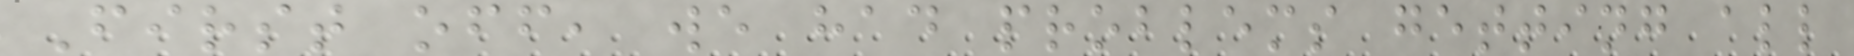First off, we had problems getting all
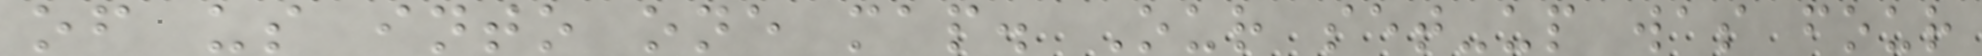of us into one map. Our set-up was four
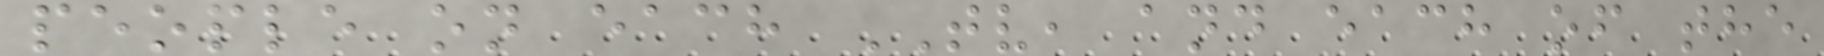people on each TV, and each of the
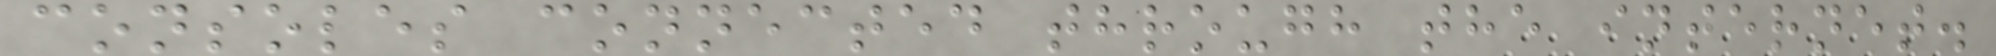consoles connected through the internet.
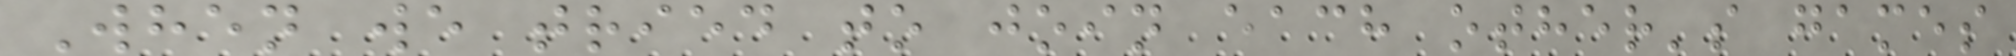When we tried to join each other's games
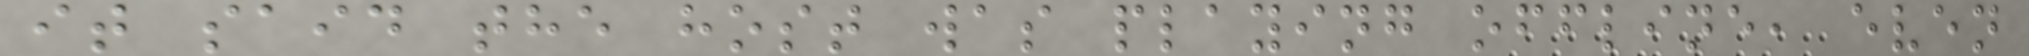it said the host was playing offline, even
